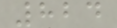824
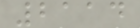2114
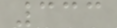333
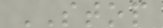STOP
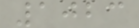1023
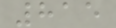815
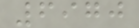6970
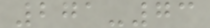271-73
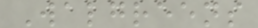Walgreens
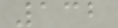132
